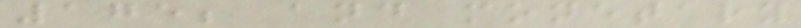175; and monetary
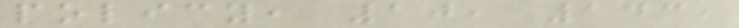policy, 10, 143,
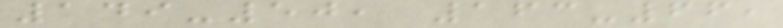149-50, 163-66,
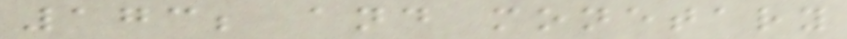173; and monetary
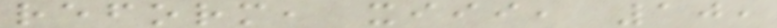reform, xiii, 10,
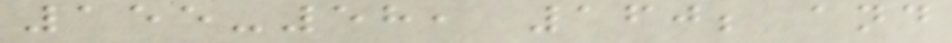155-58, 160; and
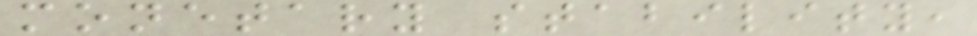monetary stability,
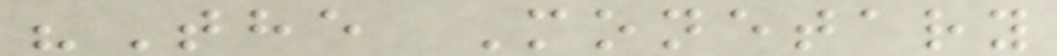"The Monetary
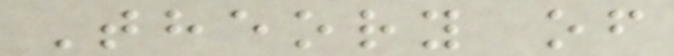Theory of
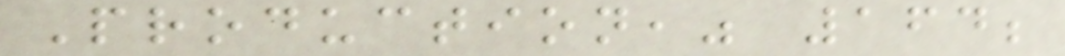Production," 164;
